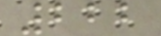222
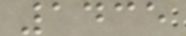1435
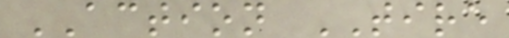ACTION TIRE
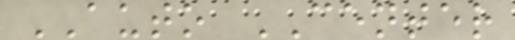AUTO CENTER
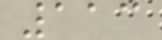113
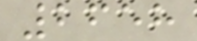2658
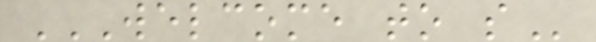WELCOME TO S
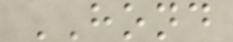HOND
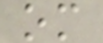om
